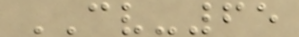CV-65
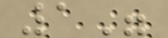1"
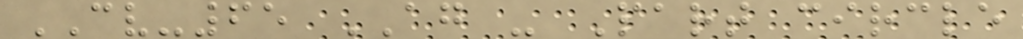CV-65 AG - Part circle
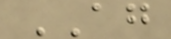AG
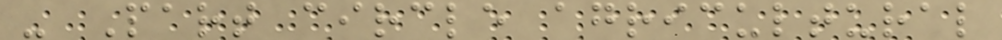- Part circle agricultural
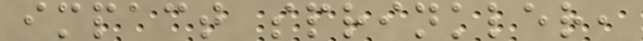impact sprinkler,
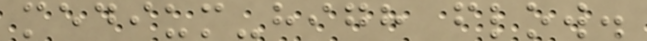medium-high flow.
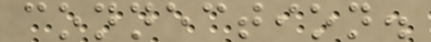connection.
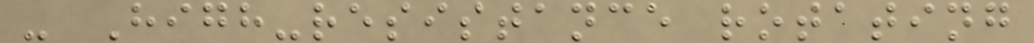- High-resistance rotating
